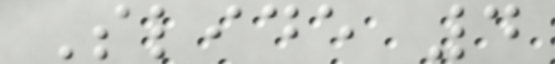Slide 4
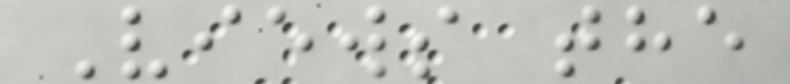Views the
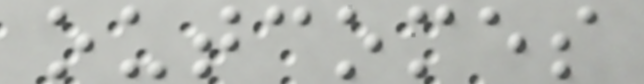outcomes
